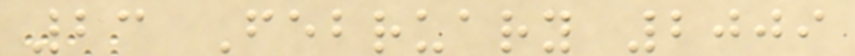23 February 2009
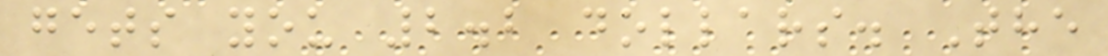gets you 2.2 dollars. The
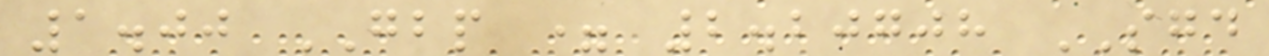1.00 GBP = 2.20708 SGD
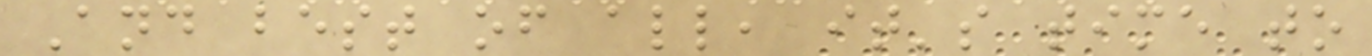And best of all, it's time to
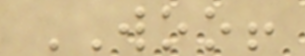WOO!
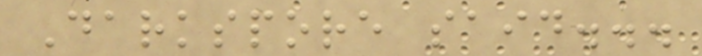Darkspore said...
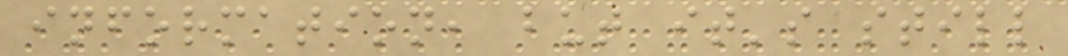information, but it's still
